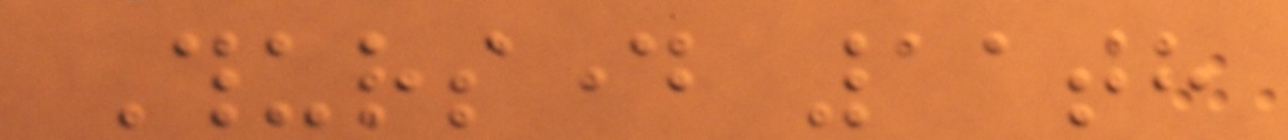Thursday 11th
